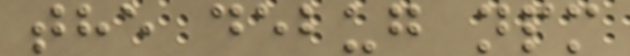the debug npm
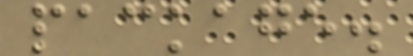package.
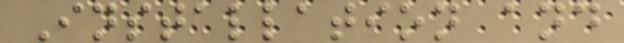Installation and
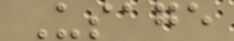Usage
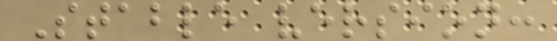Stable version:
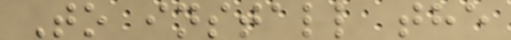To install the
